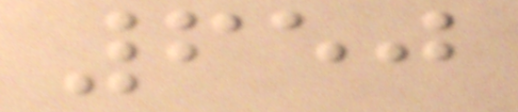650
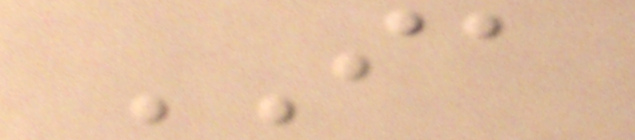IA
